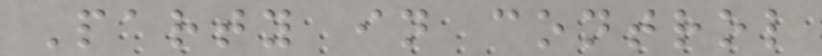Party in control
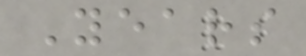Years
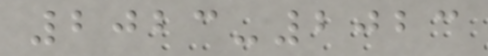2023-2023
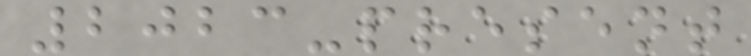2023-present
